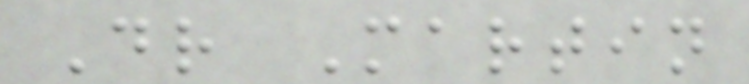Dr Martin
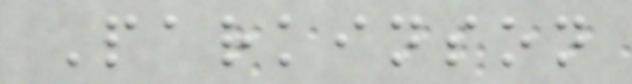Parkinson
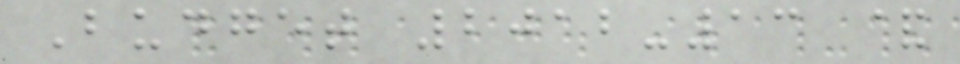Budget 2012-13 &
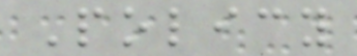Policy
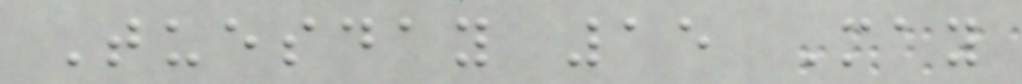Tuesday 15 May
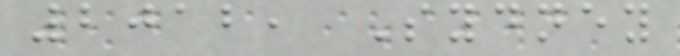2012, Sydney
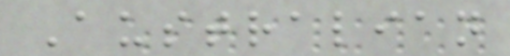Australian
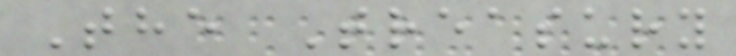The Treasury
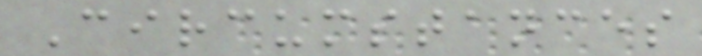Circumstances
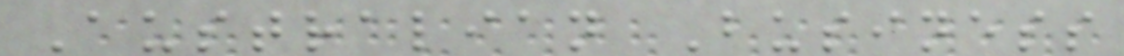Australian Business
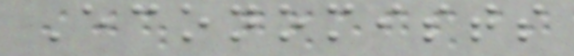Economists
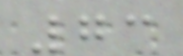73
